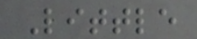Little
